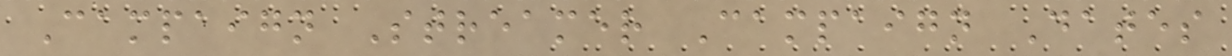Campaign Streamer Campaign Dates
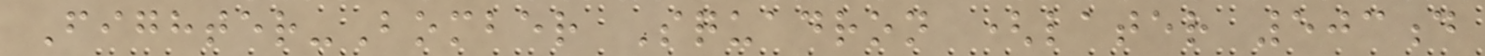Fighter-Bomber Squadron (later 503d
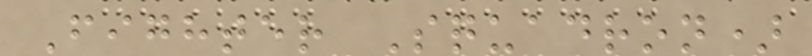Fighter Squadron)
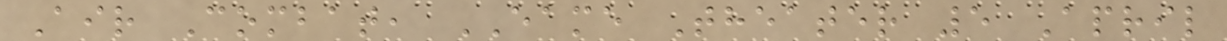Air Combat, EAME Theater 5 April
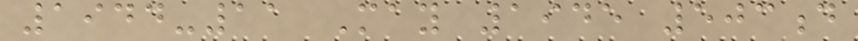1944-11 May 1945 503d
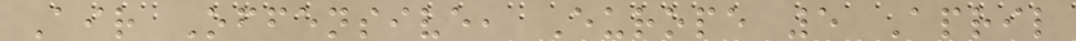Air Offensive, Europe 5 April
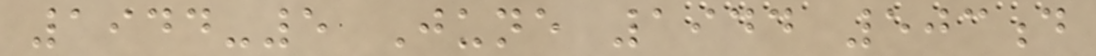1944-5 June 1944 503d
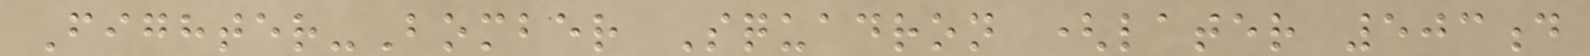Fighter-Bomber Squadron (later 503d
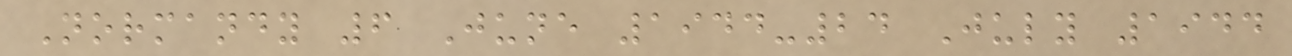Normandy 6 June 1944-24 July 1944
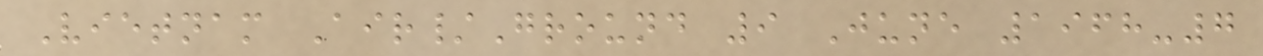Vietnam Air/Ground 9 June 1968-7
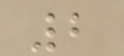2
